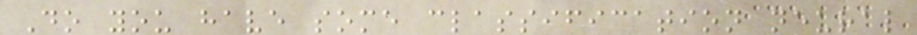Do you have some classification neural
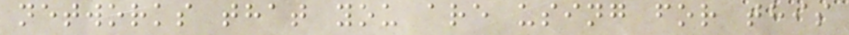networks that you are using for this
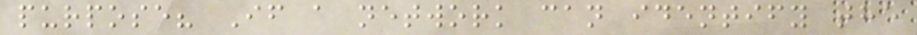purpose? If a network can identify the
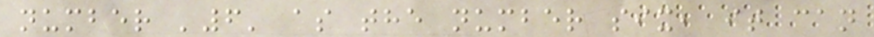number '6' as the number six, it can
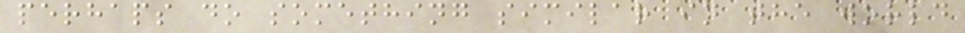perhaps do something similar in the world
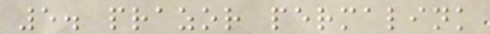5. prazor permalink
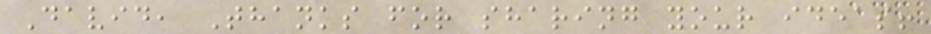David, Thanks for sharing your ideas!
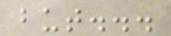but...
